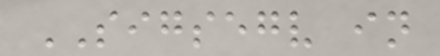SIGSEGV in
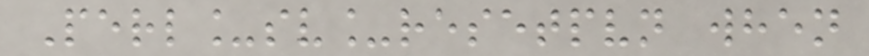Perl_sv_resetpvn when
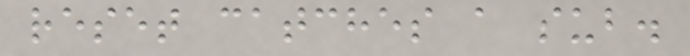reset catches a sub.
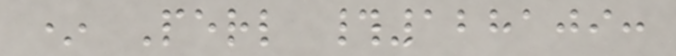* Perl #128109:
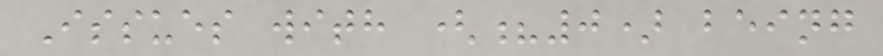Issues with (?0) being
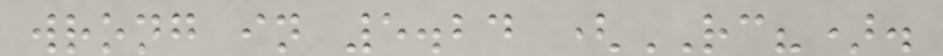wrong in 5.24 (RC?).
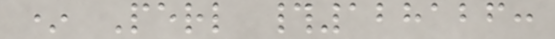* Perl #128126:
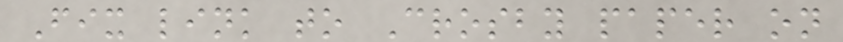Fix link to Crosby paper on
